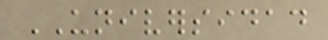UNIVERSIDAD
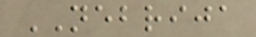NEBRIJA
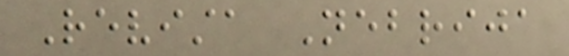Revista Nebrija
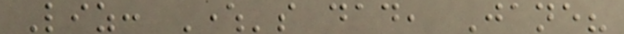Liz: Where's dad, Jane?
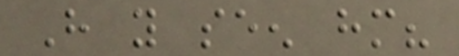Have you seen him?
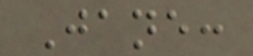Jane:
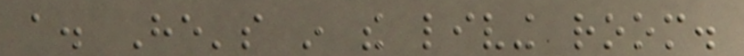a. He's in the living room.
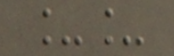__
